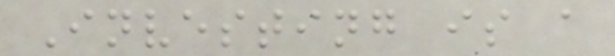Investing is a
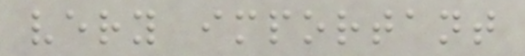very important
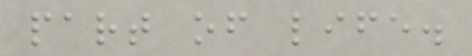part of life.
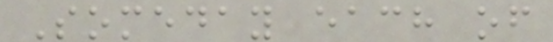Someday each of
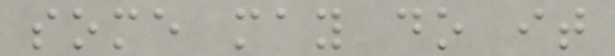some may do it
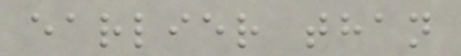earlier than
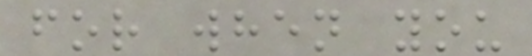for when you
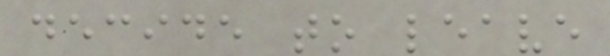decide to leave
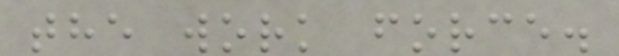the work force.
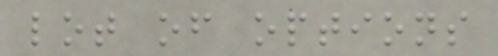lot of options
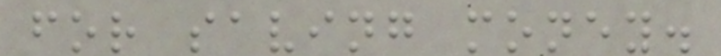for saving money.
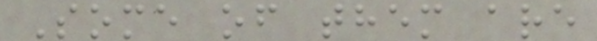Some of them are
